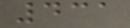431
